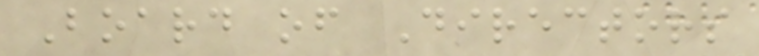Board of Directors
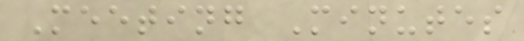Meeting Minutes
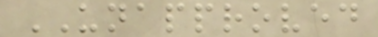UNAPPROVED
